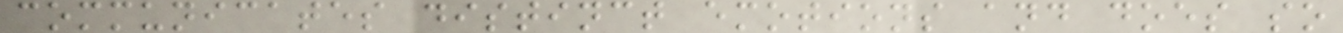communicates distinct emotions and does so
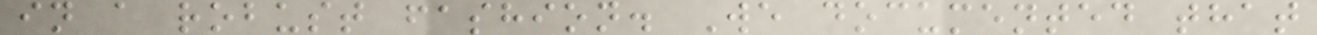in a robust fashion. We documented that
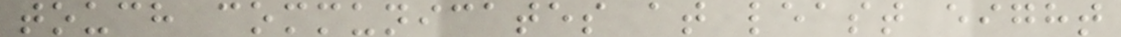touch communicates at least eight
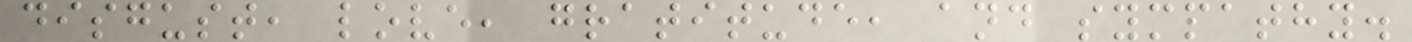disgust, love, gratitude, and sympathy.
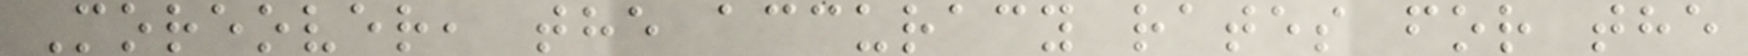Moreover, the accuracy rates for the
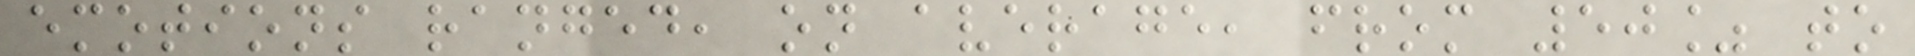emotions ranged, on average, from 50% to
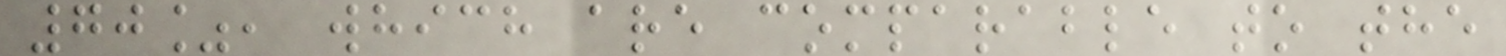70%, which are comparable to the
